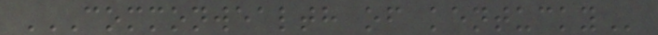COMMONWEALTH OF KENTUCKY
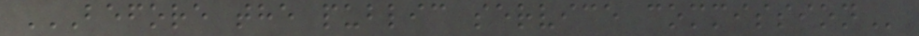BEFORE THE PUBLIC SERVICE COMMISSION
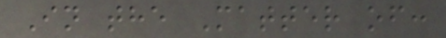In the Matter of:
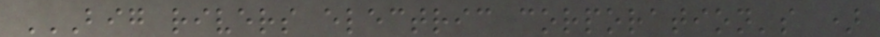BIG RIVERS ELECTRIC CORPORATION'S )
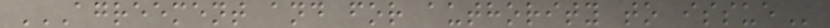AGREEMENT AND FOR AUTHORITY TO ISSUE
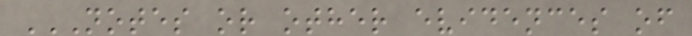NOTES OR OTHER EVIDENCES OF
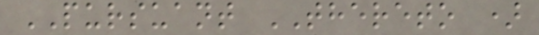PURSUANT THERETO )
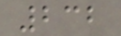232
